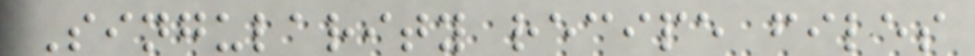Singularity recipe files
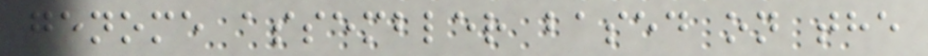genome assembler based on the
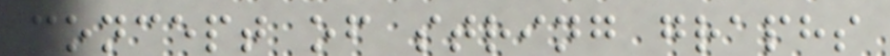concept of string graphs
